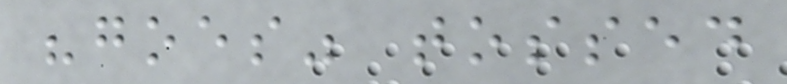"goes" tossed
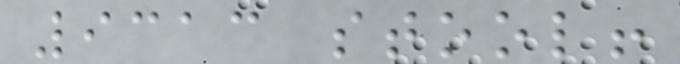9313 stool!
